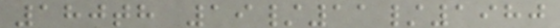180th 19/11/1980
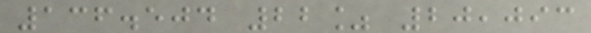136.504 22% 20,093
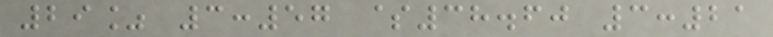29% 3:57 $38.60 3:21
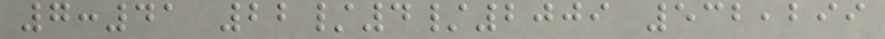7:41 22/4/2009 532,299
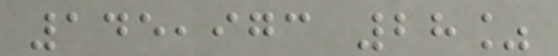145,973 28%
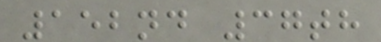152nd 37th
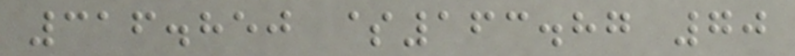316.850 $163.87 70
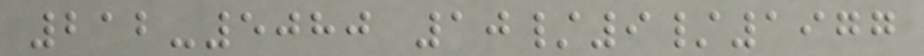212-5080 10/9/1977
